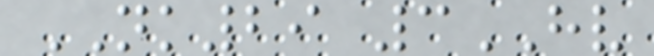NK29 3HV
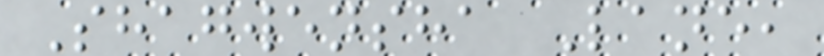Shagwensha Lane,
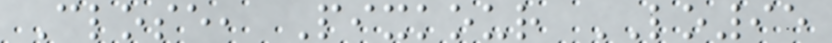Close, Pixkour LO95
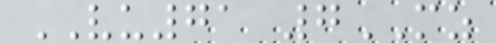VU71 7MZ
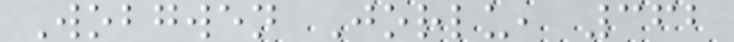Wobgwen Jorlu, 362
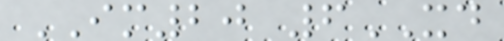IM20 6XD
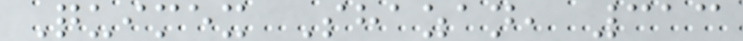Quimex Shazan, 313
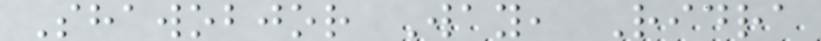Shawobjor Way, Ridra
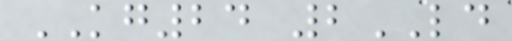KG24 2LD
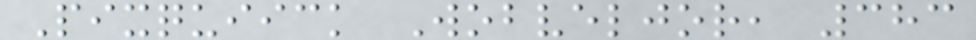Pixquiick Wobveljor, 383
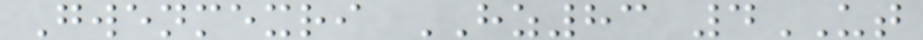Gwenmexri HZ83 4UT
